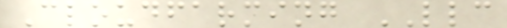Cloudfarming LLC
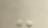-
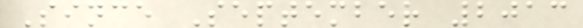Since September 2013
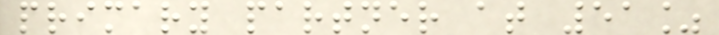primary partner at 51%
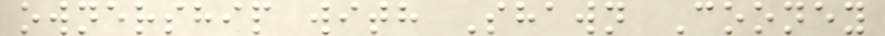ownership with Shawn Cooney
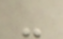-
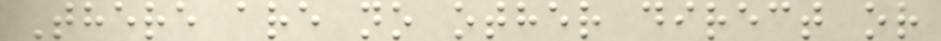There are no other direct or
